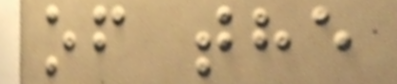of the
